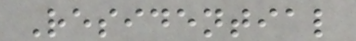Residential
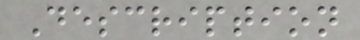Description
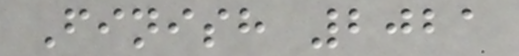Finish 2021
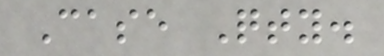Case Qty.
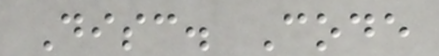Disc. Code
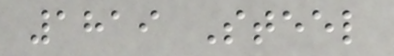1819 Steel
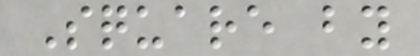Square by
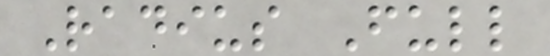Radius Full
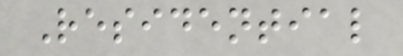Residential
